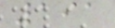191
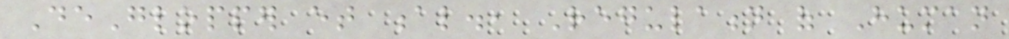DeGlopper et al., Regulation of Human
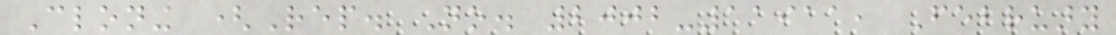Cloning (Rep. No. 2002-11911, February
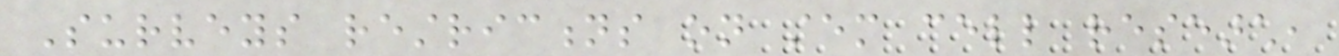Surveys restrictions on stem cell research,
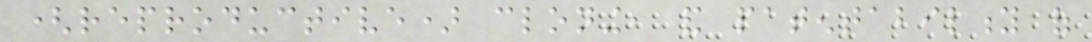(reproductive) cloning, and patentability of
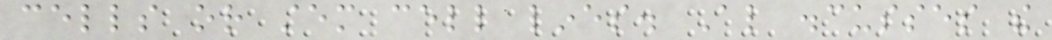cells or stem cell lines. Also discusses the
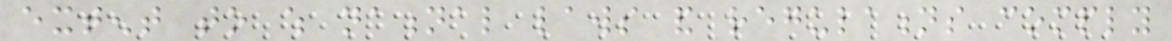extent to which national laws and regulations comply
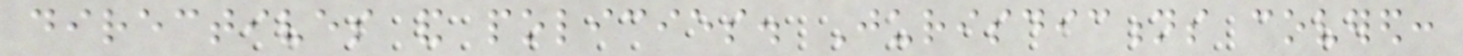directives and policies. Jurisdictions covered:
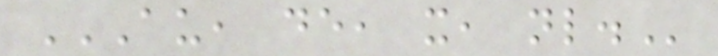AU, DE, IT, NL.
